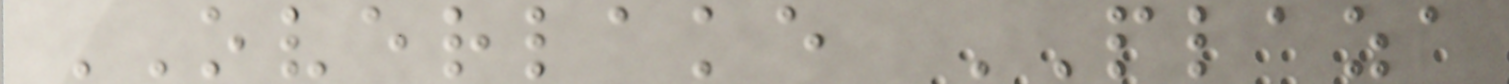OVERLAKE PLAZA
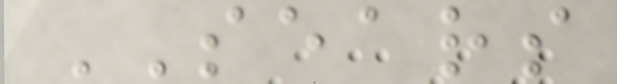SEARS
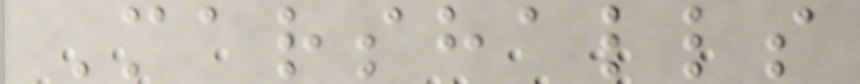Marshalls
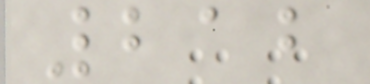212
